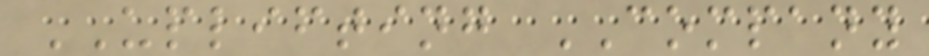UPLIFTING COMPANY
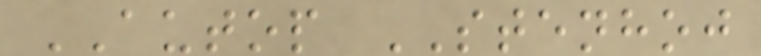AUTOP STENHOJ
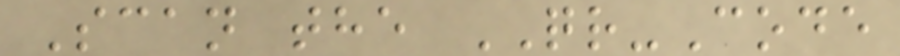Scan the QR-Code
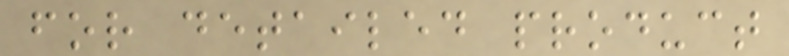for detailed product
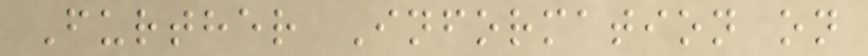Further Information on
